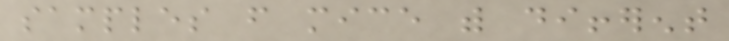samples from mice with different
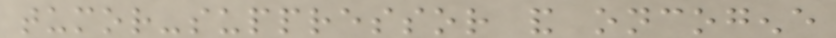tumor-suppressor and oncogene
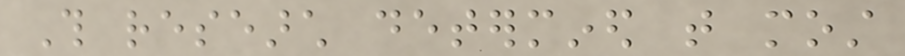This research determined that most
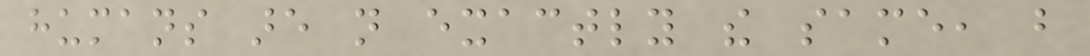humans are not exactly the same, but
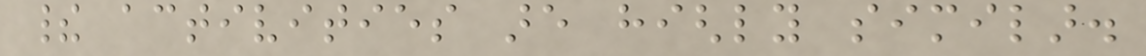their activities are highly similar.
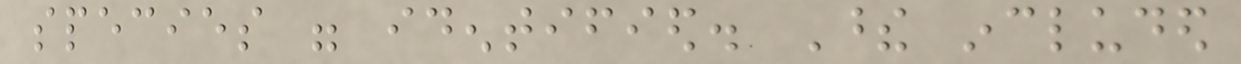species were identified. These included
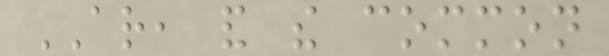AR, and the common
